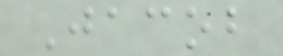Jacob
